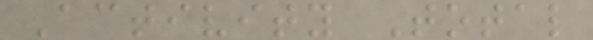Activity Total
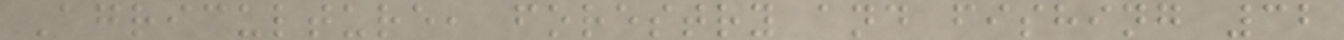Agriculture, forestry and fishing 32
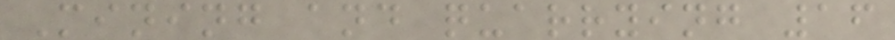Mining and quarrying 16
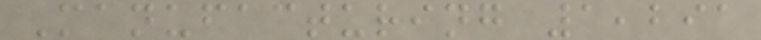Manufacturing 1,291
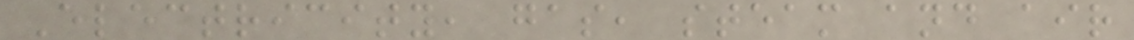Electricity, gas, steam and air
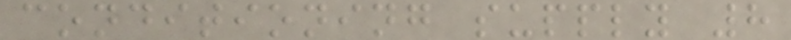conditioning supply 8
